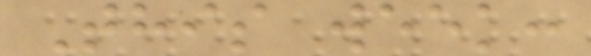This week:
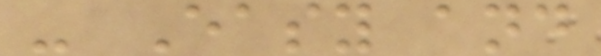- Easy and
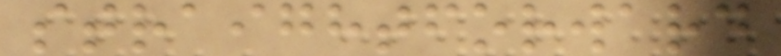straightforward
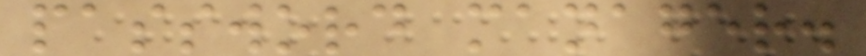password manager.
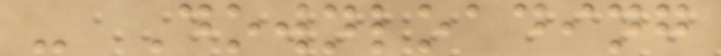- Downloading
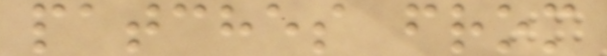patches from
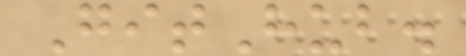GitHub.
